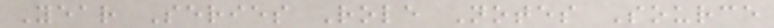Year Series Role Notes Source
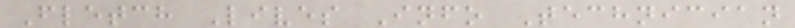Fletch Lives Info Technician
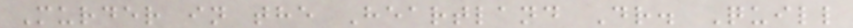Murder in the Heartland Dr. Quill
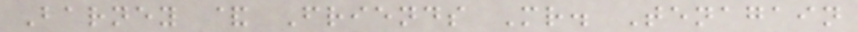Barney & Friends Mr. Tenagain
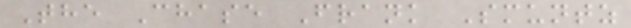The Chase Frank Smuntz
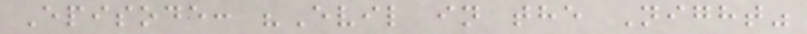Episode: "Evil in the Night"
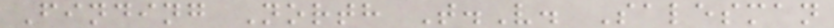Finding North T.V. Salesman
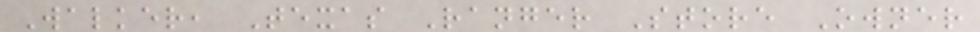Walker, Texas Ranger Store Owner
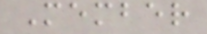Member
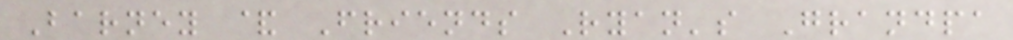Barney & Friends Ryan's Grandpa
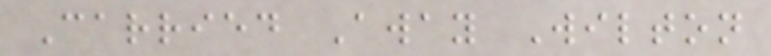Carried Away Wilton
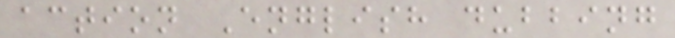action English dubbing
